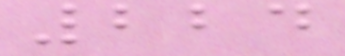224
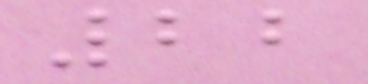22
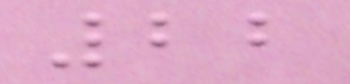22
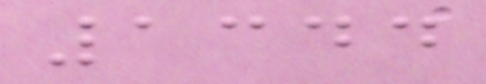1344
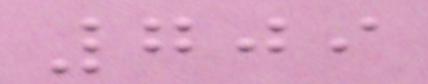709
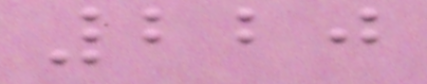220
